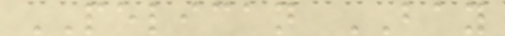PELICAN BAY
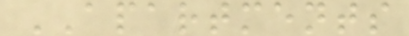APARTMENTS
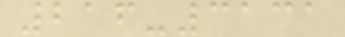216-3131
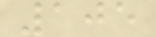105
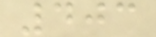403
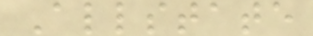Allstate
